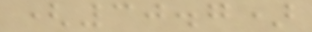(30.7)
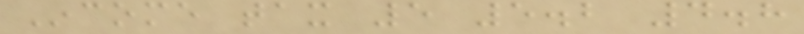Income tax 5 5.2 4.8
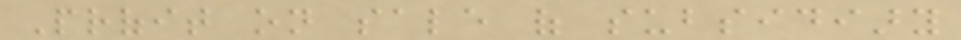Profit on sale of subsidiary
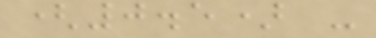(0.5) -
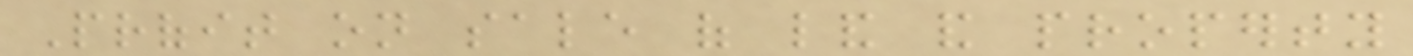Profit on sale of land and property
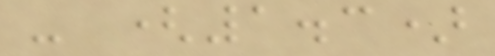- (1.3)
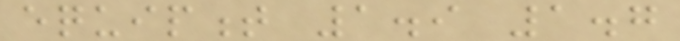equipment 1.9 1.7
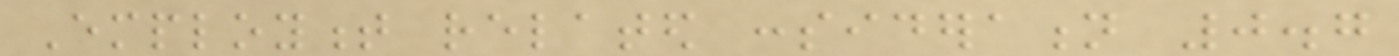Employment related consideration 0.7
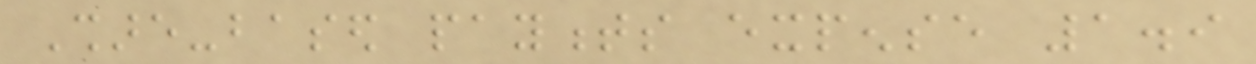Share-based payments expense 1.9
